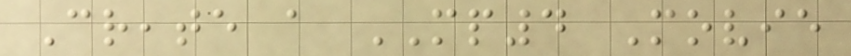Create a MP4 Movie
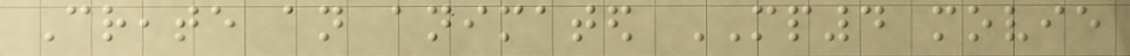Create an animated MP4 movie
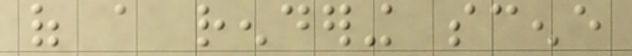of a rendering scene
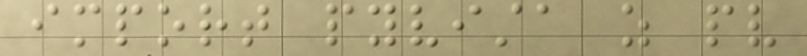import pyvista as pv
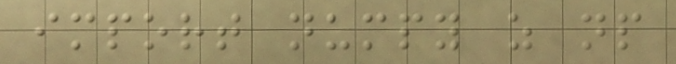import numpy as np
